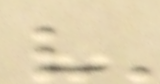-
